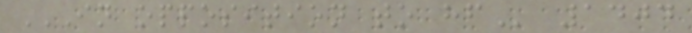IN OPPOSITION TO HF 1404
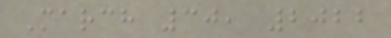March 30, 2022
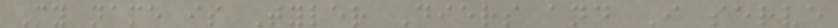My name is Tyler Diers and I serve
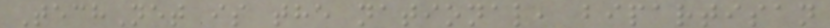TechNet is the national, bipartisan
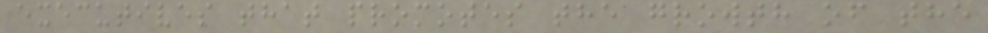executives that promotes the growth of the
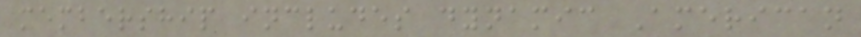membership includes dynamic American
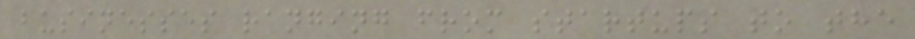businesses ranging from startups to the
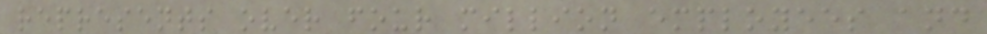represents over four million employees and
